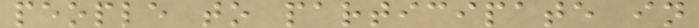people to participate in
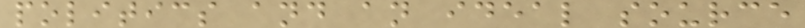politics and an ideal source
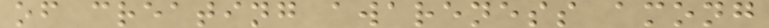of creating awareness among
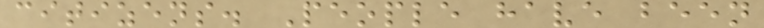citizens. People have been
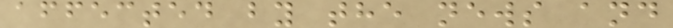affected by the news and
